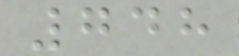748
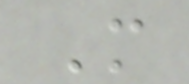M
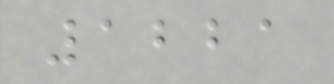1221
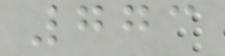773
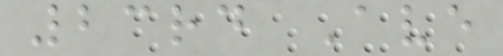23rd Ave
